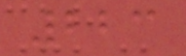223
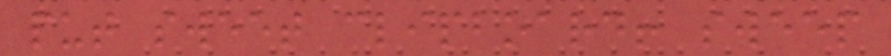put sweet clipboard! sweep
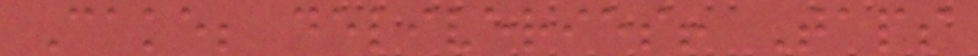Cake; deliveries! Taps
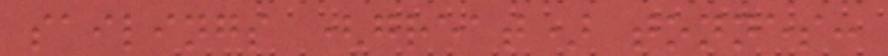sailings (great) tonnes:
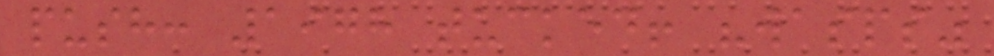push: 1978 tucked! "wasps"
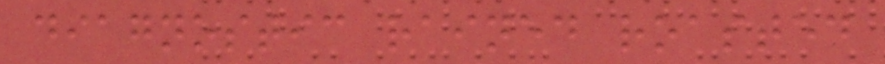diagnostic rained roasted
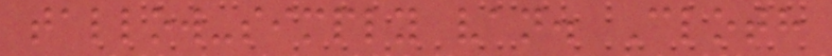tallow-simply van. Cloth
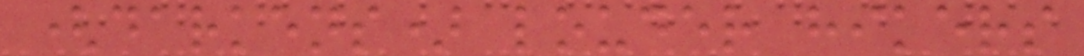(darkens) louder hikers
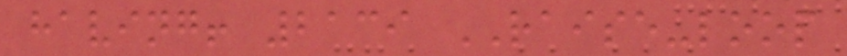having! 2139 RAISE-loop
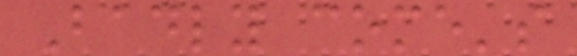Badly come's
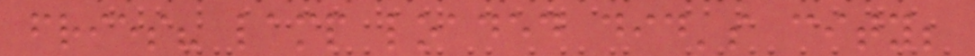fries? lamp loaded did's city;
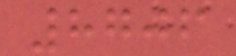8706
